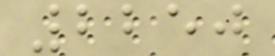2250
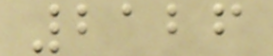2126
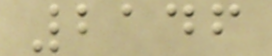2146
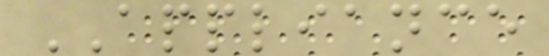APPLIANCE
